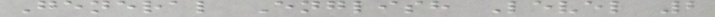General English Level 2
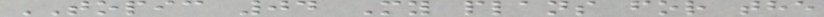TOPIC 04 My plans for the
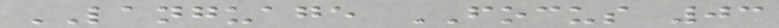LANGUAGE FOCUS 03
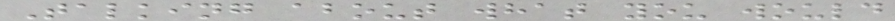Talking about what you would
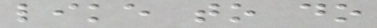like to do
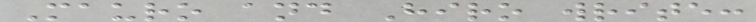Mauro and Hiro write:
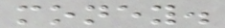money.
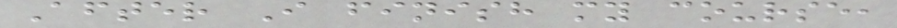After I finish my course,
